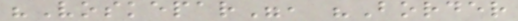"Voskepar", "Border
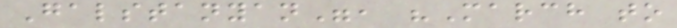Galstanyan", "March to
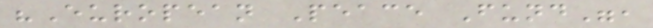"European Peace Fund",
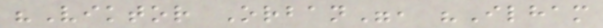"Viktor Orban", "Ilham
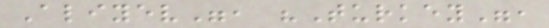Aliyev", "Turkey",
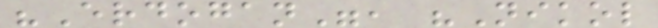"Erdogan", "Nikol
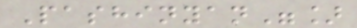Pashinyan"]
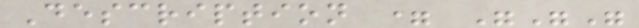Description = """
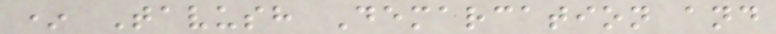* Tavush Demarcation and
